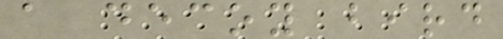a decoy bird
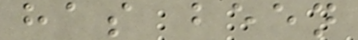has been
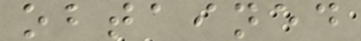obtained
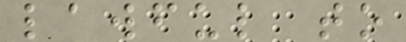lawful to
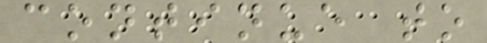continue to
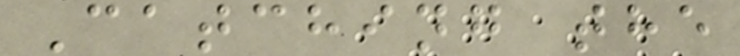Catching the
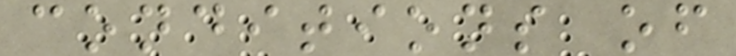conditions of
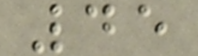45
